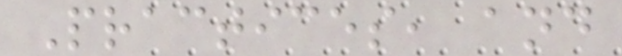Practices, and
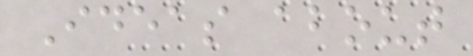Ideas about
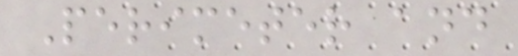Perimeter and
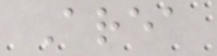Area
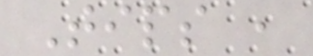Tips ,
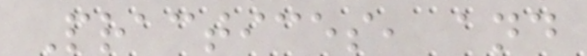Practices, and
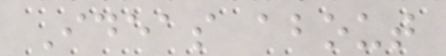Ideas about
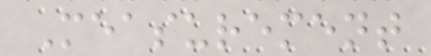Measurement
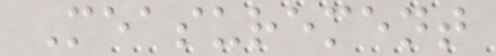Measurement
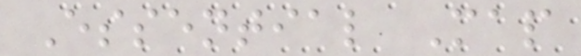Essential Map
